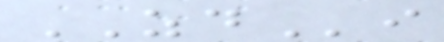ZDi
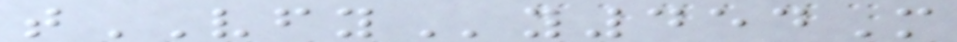tVFYy454M
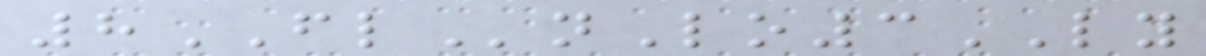8FLnLo3LY
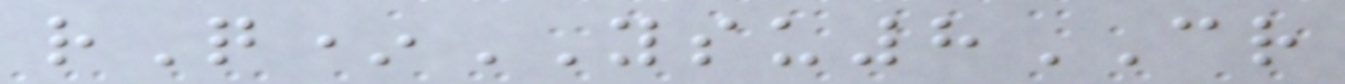rQ*YSU8CR
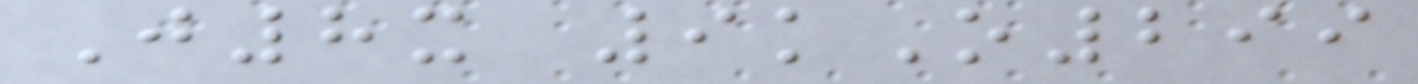J8x 9kO299
